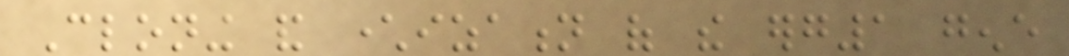Cloning and characterization of the erg1 gene
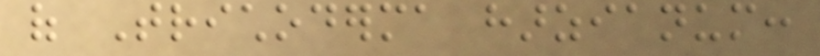of Trichoderma harzianum:
